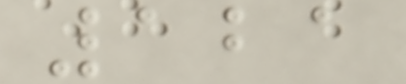121
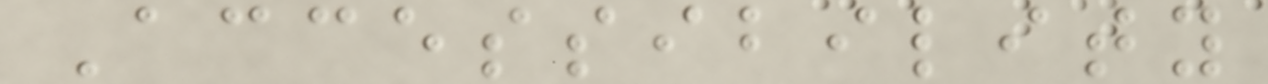Accessibility
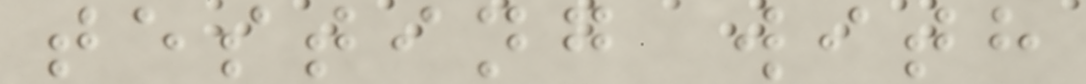testing with
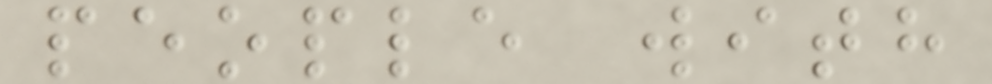people with
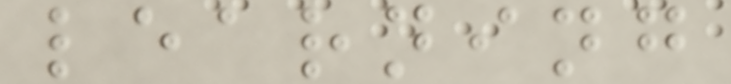learning
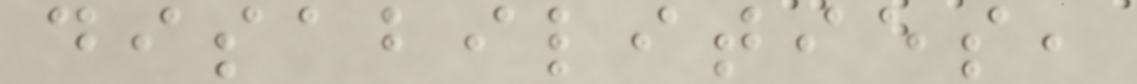disabilities,
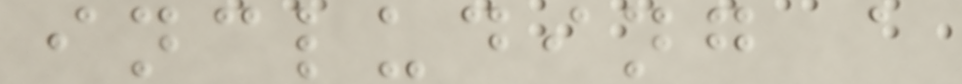including a
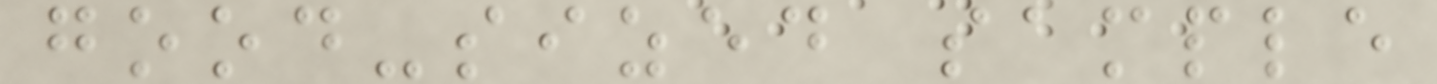good-sized sample
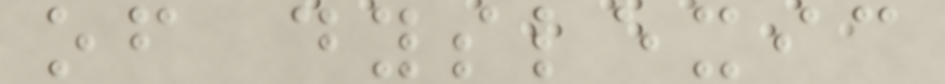of dyslexic
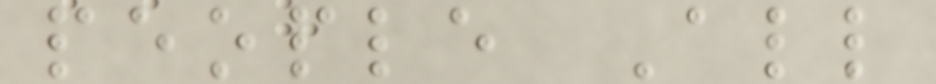people All
